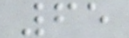65
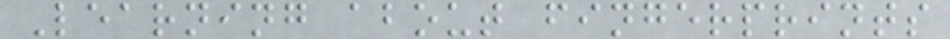Learning about fingerprints
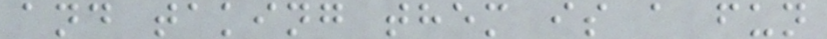and taking them is a fun
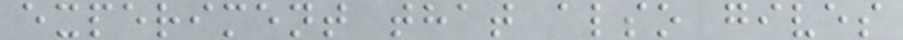experiment that also gives
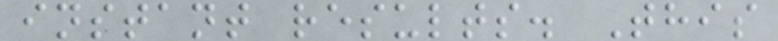instant results. This
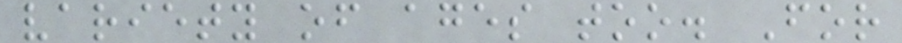variety of ages too. For
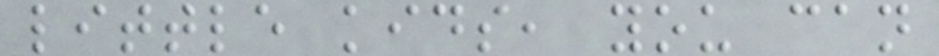little kids, you can
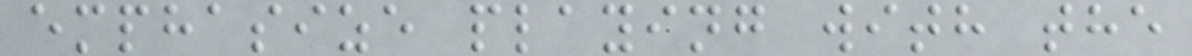emphasize playing with the
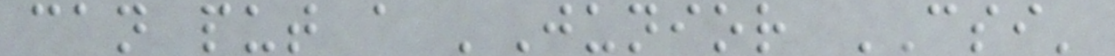can put a 'Junior CSI'
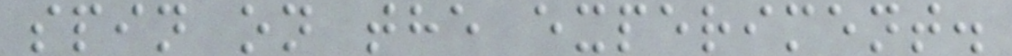spin on the experiment.
